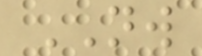NW
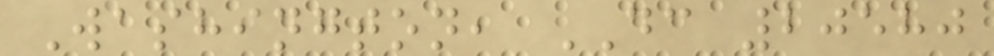Washington, DC 20580
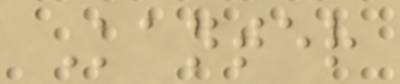Kanter
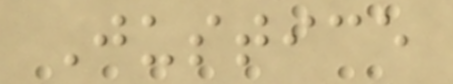Justice
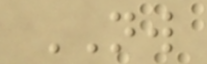NW
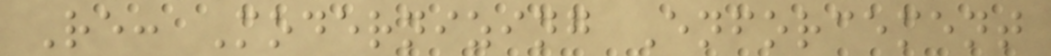Re: Modernizing Enforcement
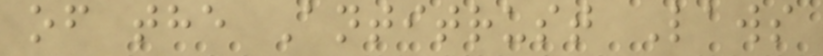of the Antitrust Laws
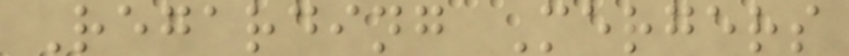Regarding Mergers
